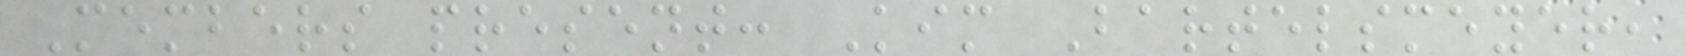Members present: Kim Bartelsmeyer,
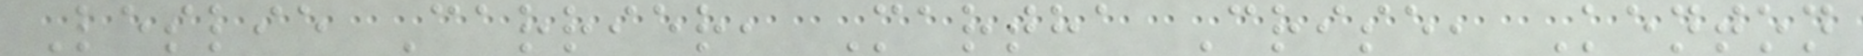Leslie Carrier, Martha Crise, Kenton
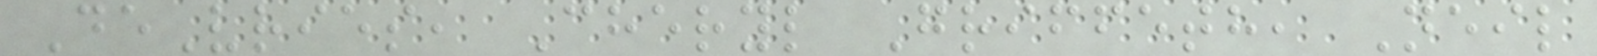DeVries, Cheryl Griffeth, Neil
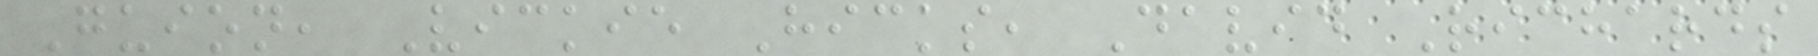Guion, Vickie Hicks, David Richards
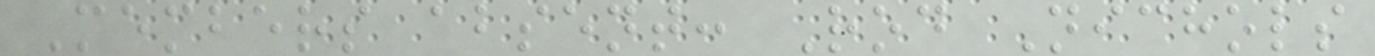Members absent: Rod Nichols
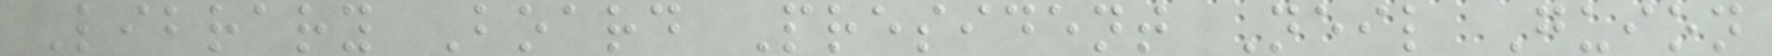Library Board President Neil Guion
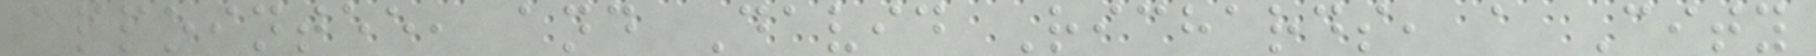appointee, and David Richards, a City
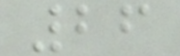26
